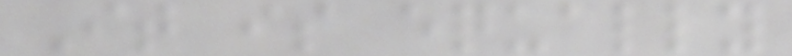It is equally
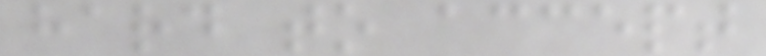hard to accept
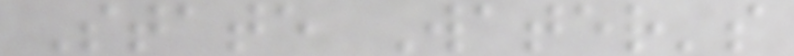State Water's
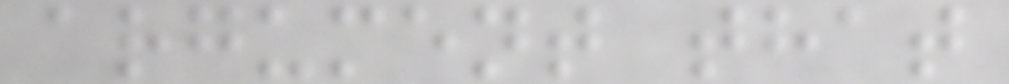argument that
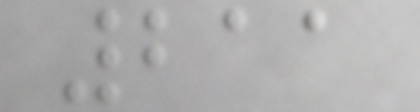211
